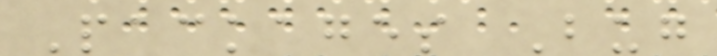Packages Bug
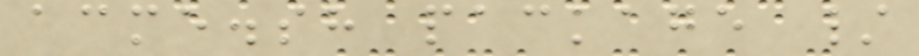acme.sh package /
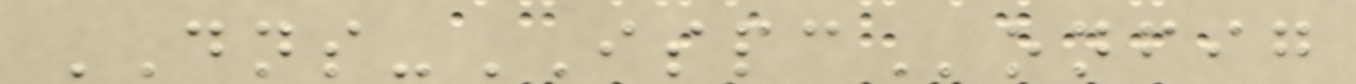DNS-ISPConfig
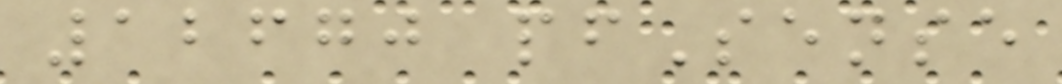12670 pfSense
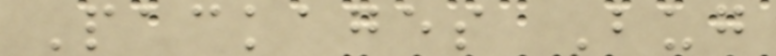Packages Bug
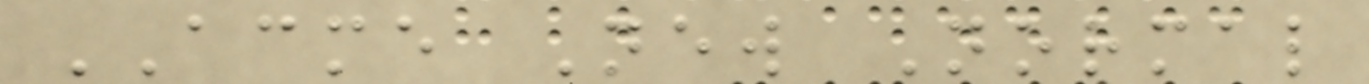ACME New Normal
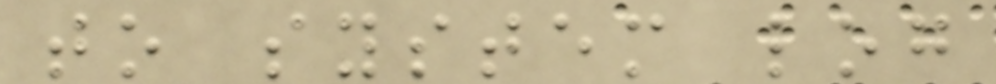to system log
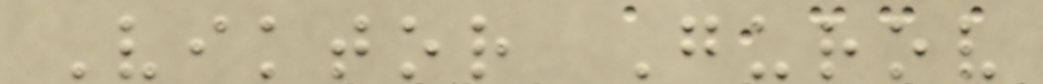Viktor Gurov
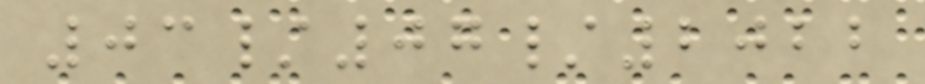03/07/2022
